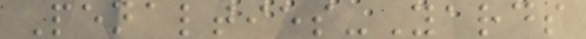Penalties-Yards
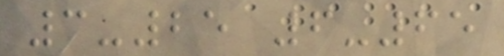3-25 6-65
